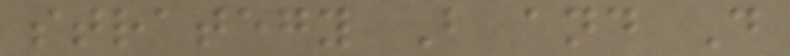strategy B and D
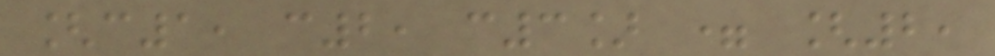[c1, c2, c3] = [2,
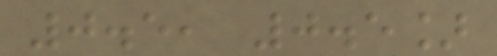0.5, 0.5]
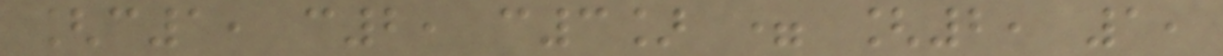[c1, c2, c3] = [2, 1,
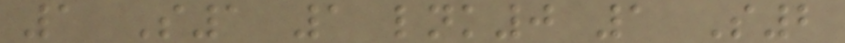1 S1 1 lnk0 1 S2
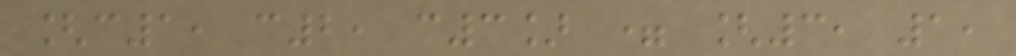[c1, c2, c3] = [3, 1,
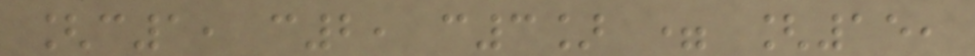[c1, c2, c3] = [15,
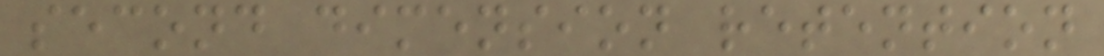second dimension retention
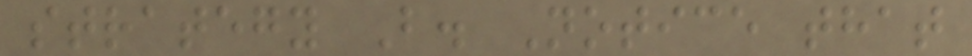strategy B. Notice that
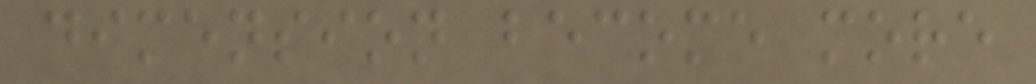dimension become more
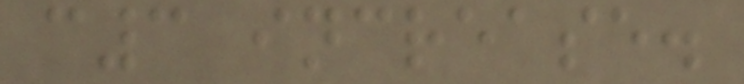c3 increase.
